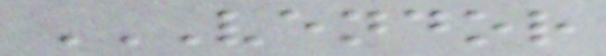VENDOR
